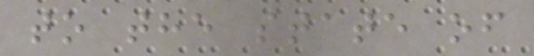to the state of
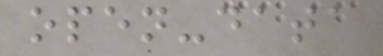open-data
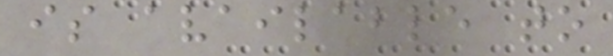is available to
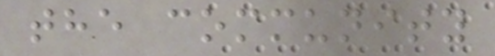the community
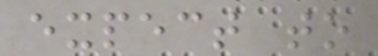expect to
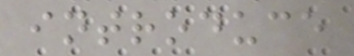introduce
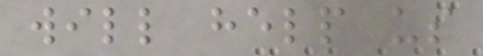will help us
